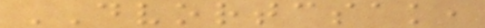DVORTCSAK,
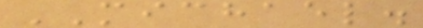MICHAEL.
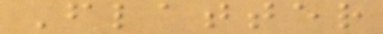Flatter
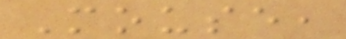Mouse,
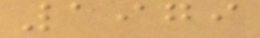1979
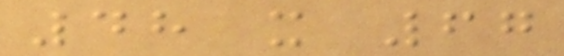48 x 67
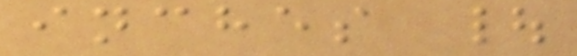inches |
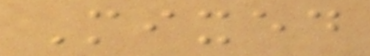Mixed
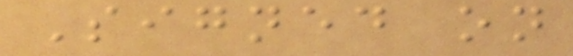Signed on
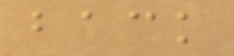back
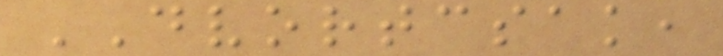DVORTCSAK,
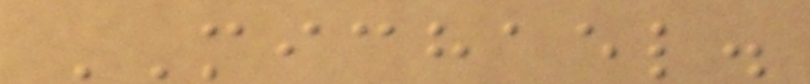MICHAEL.
